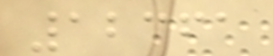12361
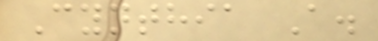Cynthia A.
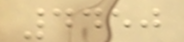4450
